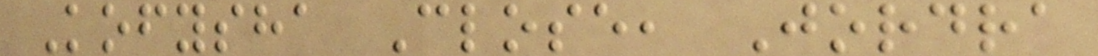Kofysha Close, Jordra
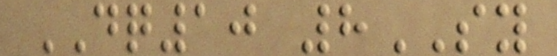DQ10 8SY
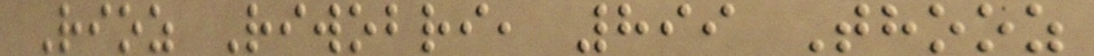Rioz Riwobri, 899 Thooz
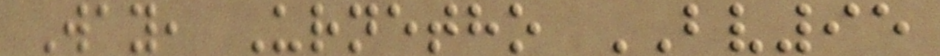Way, Urnetho BV95
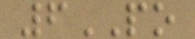6PO
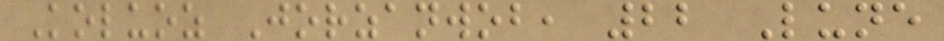Koluoz Jorzanwob, 22 Lune
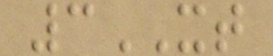3XT
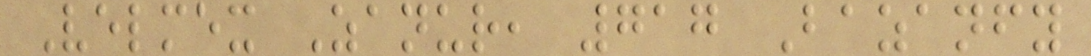Velmex Zanur, 717 Bazanfy
